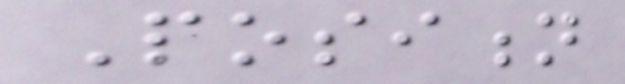Position
